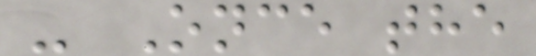- Once the
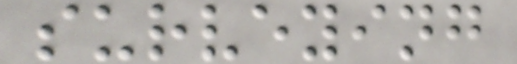surveying
